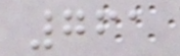761
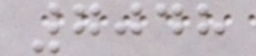7048
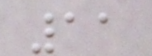11
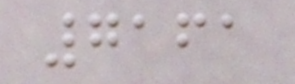7161
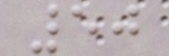50
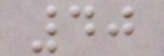40
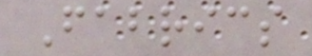Fabrics
